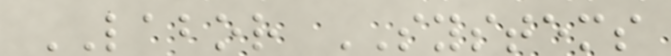LABOR SYSTEMS
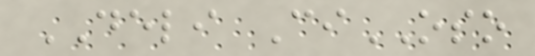DELI CiOSO
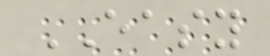EASY
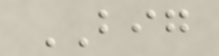BIG
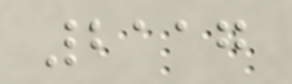2117
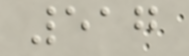517
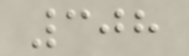308
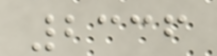2336
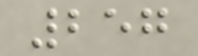257
